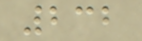232
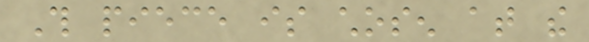This piece is chosen at the
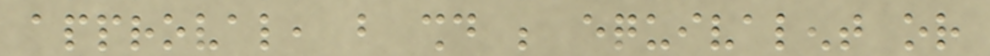approval, but should be equivalent or
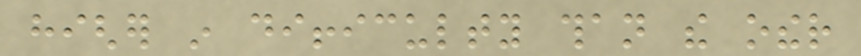higher in difficulty than the other
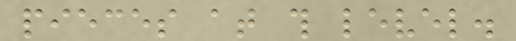pieces at this level.
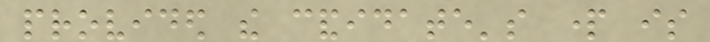provided the candidate's part is
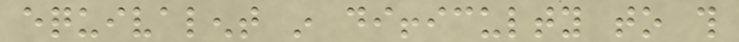equivalent in difficulty to this
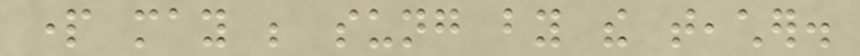part may be sung by the teacher.
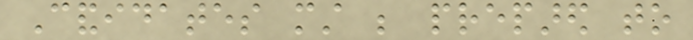Candidates must be prepared to
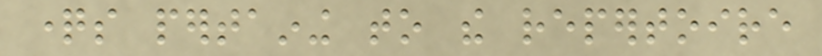questions pertaining to the repertoire
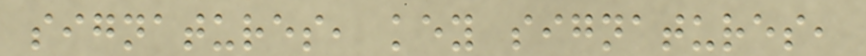signatures, key signatures,
